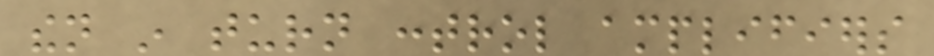then in turn control amplifiers
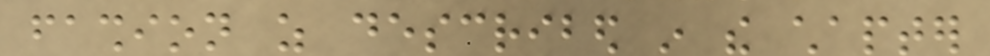fashion as described in the chapter
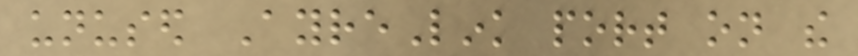unused AyreLink port on the
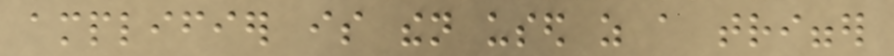amplifier is then used as a trigger
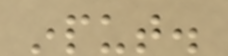input.
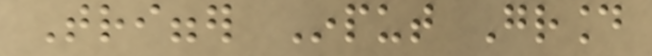Trigger Input Ground
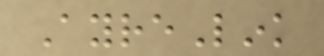AyreLink
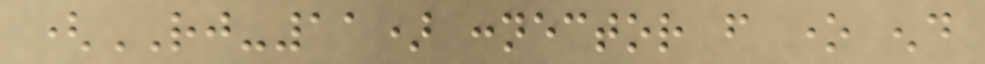(RJ-11) connector from one end
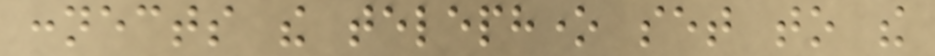connects the telephone set to the
